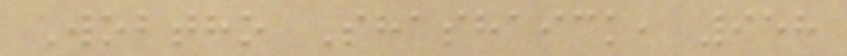Wobtho Shashaick, 958
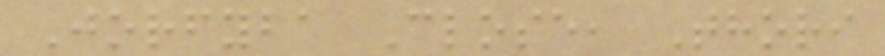Jorfyba Close, Thori
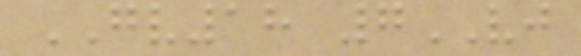GV18 7VJ
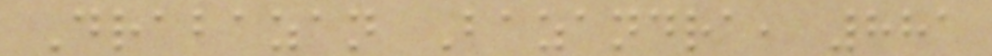Drabazan Bazandra, 881
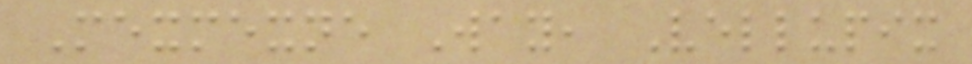Mexmexne Way, Vellupix
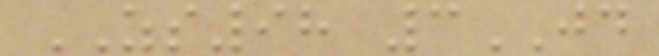ZS98 3JD
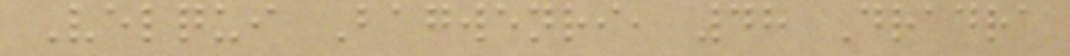Velqui Bagwenri, 48 Dradra
